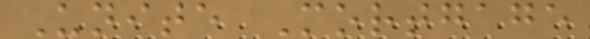Unite Mortgage
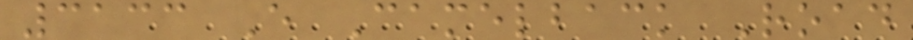3133 E Camelback Road
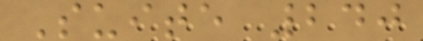Suite 240
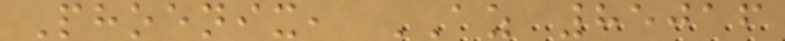Phoenix, AZ 85016
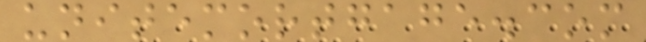unitemortgage.com
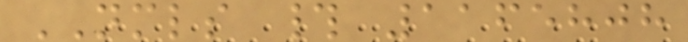NMLS # 1165808
